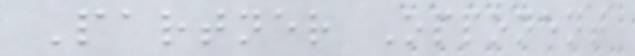Partner Opponent
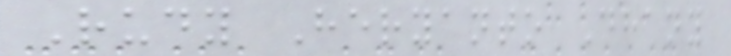Rudy Heryanto Dhany
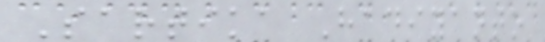Sartika Hadiyanto
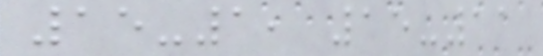15-1, 15-11
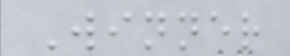Winner
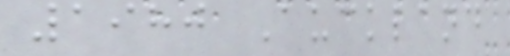1980 Auckland
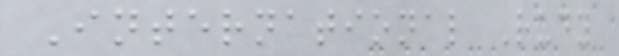International Rudy
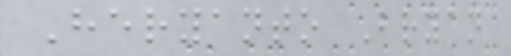Heryanto Bryan
